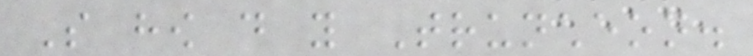So how do you Truncheon.
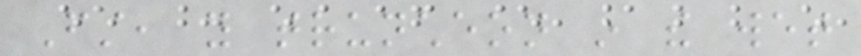First, you truncheon in the wet
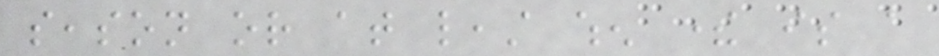season or at least when there is a
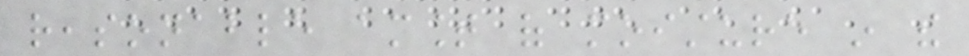reasonable amount of moisture in the
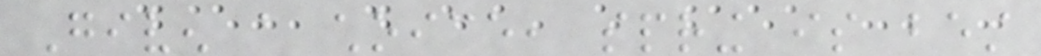Given a choice, spring is best
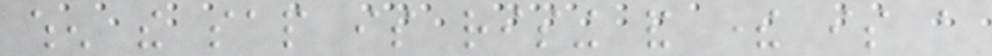when the sap is rising and there is a
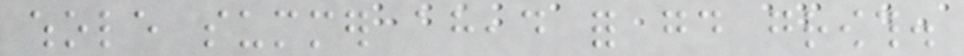whole summer ahead for good growth.
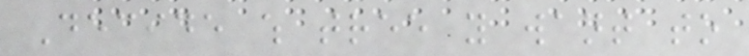Decide which tree you want to
